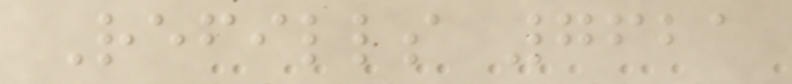Refills 7621
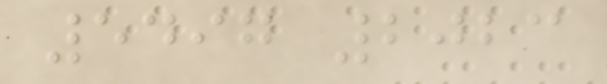5497 2023
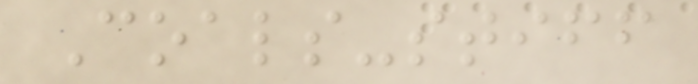Coals-stiff
